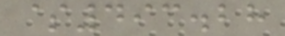$493.28
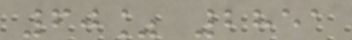60% 2851
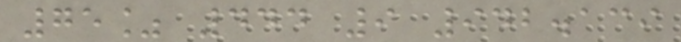75% 444 9 942.139
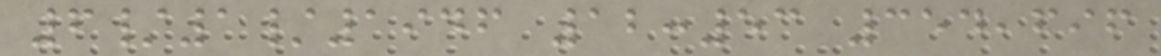6/1/1946 12:53 354,696
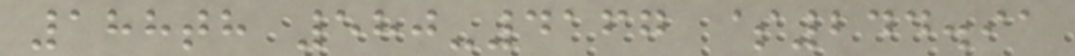188th 580-4167 $244.91
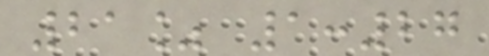21% 1:27
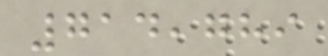714,789
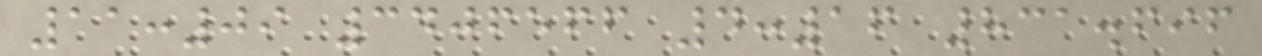11:09 3406566 4:16 831.696
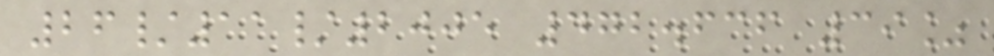26/11/2005 472.636 39%
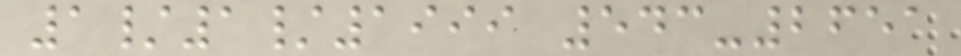1/1/1999 543-2651
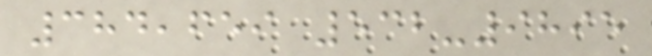384,659 532-9895
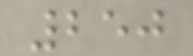250
